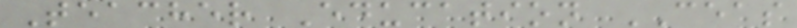Teacher Education CEAS
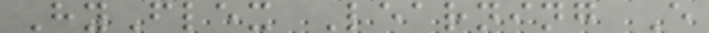HyFlex Learning E
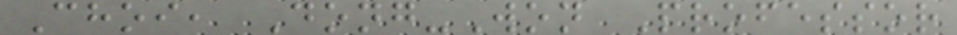Choi, Dong-Won Professor
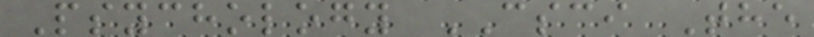Psychology CSCI The
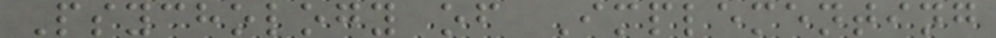Psychology of Implementing
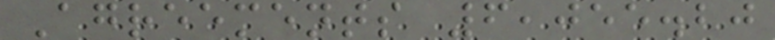Agreements 6,055.20
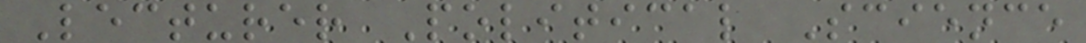Lecturer Political Science
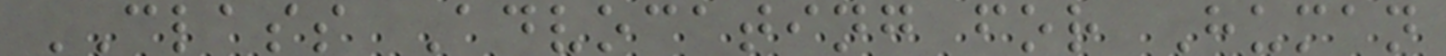CLASS Advocating for Human
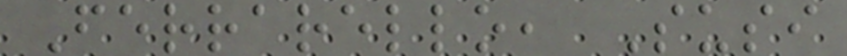Ferrarello, Susi
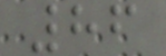86
